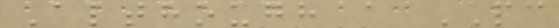Although a PC
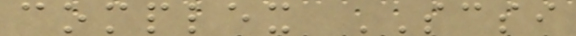complex SCSI
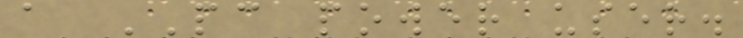a PC power user.
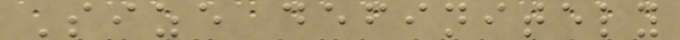Size definitely
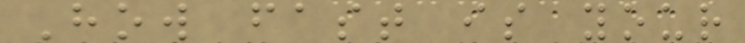How fast is your
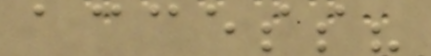access?
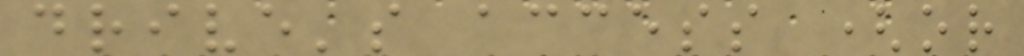drive's access (or
